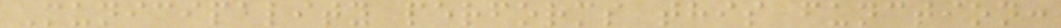Municipality performs this function:
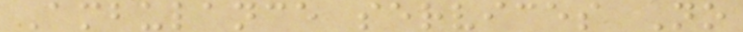Ambulance services No
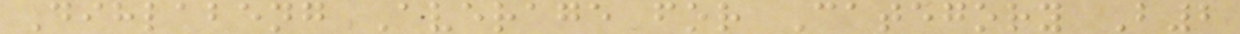Dihlabeng Average for Category B2
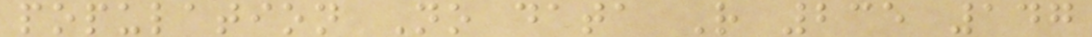population No data R 235 147
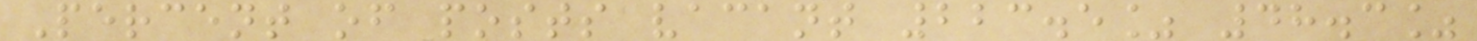Percent of posts vacant 223.5% 48.3%
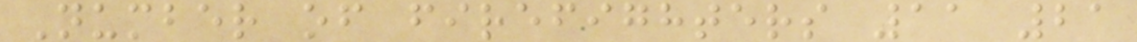Number of firefighters 11 21
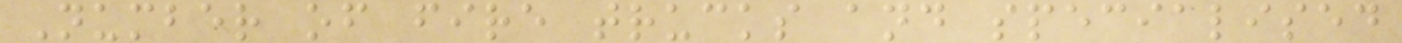Number of fire trucks and specialised
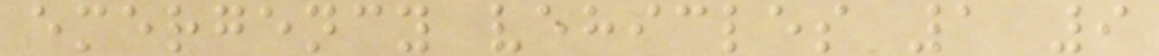emergency vehicles 1 9
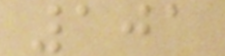101
